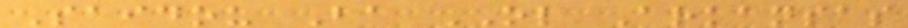Saidou Ba OL Arkansas
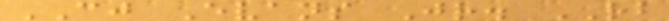CJ Evans Jr. RB
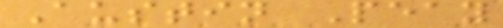Austin Peay
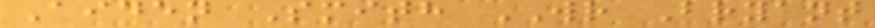Aiden Smith WR Bryant
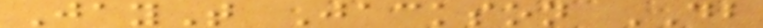JayT Jackson DB
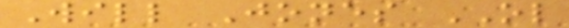Will Jones OL
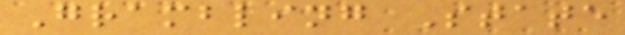Grambling State
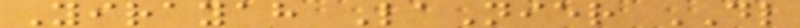Yirayah LaNier DL
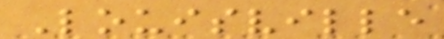Louisville
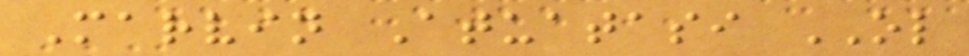Marvin Atuatasi OL
